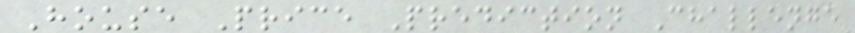House Price Prediction Challenge
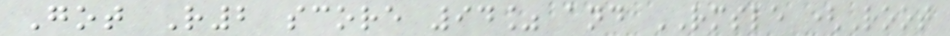Got R2 score 94% and RMSLE (Root
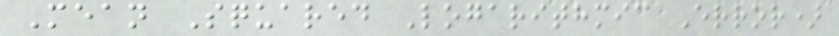Mean Squared Logarithmic Error)
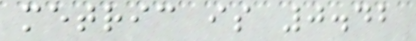metric is 0.42
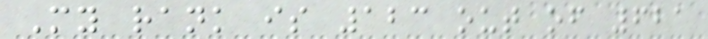My rank is 123 out of 621
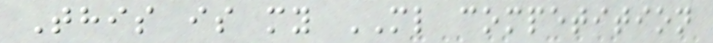This is my ML competition
